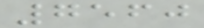7560
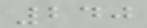240
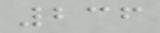236
